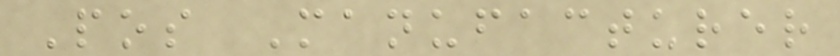Pos Manufacturer
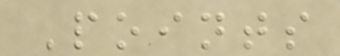Points
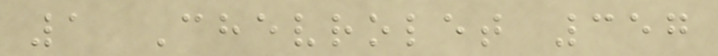1 Chevrolet 357
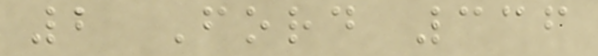2 Ford 336
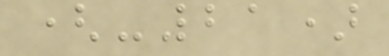(-21)
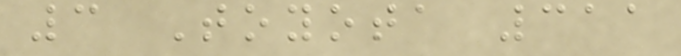3 Toyota 311
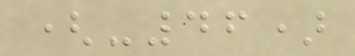(-46)
